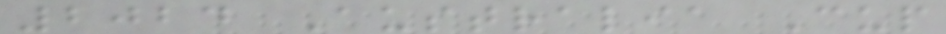2024 Australia Cup
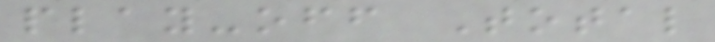play-off Total
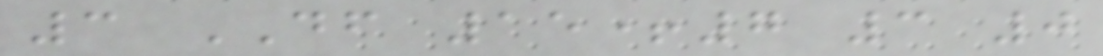3 DF 15+7 3 0
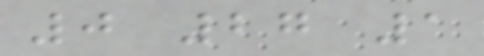0 27 1
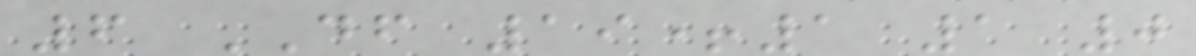6 DF 19+1 1 0
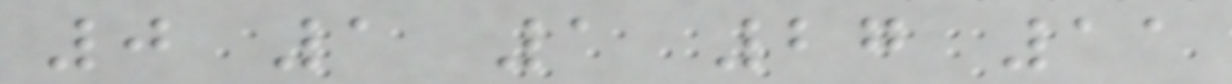0 1 1 27 11
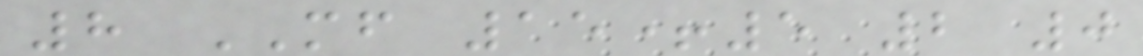8 MF 15+5 2 0
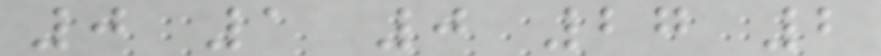0 1 0 27 2
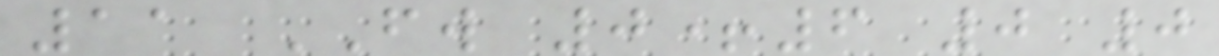11 FW 0+6 0 0
